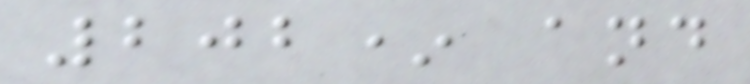202* and
